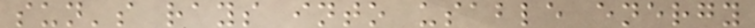sun's rays into usable energy
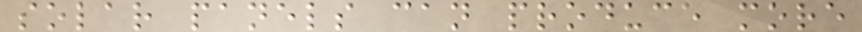solar panels can produce more
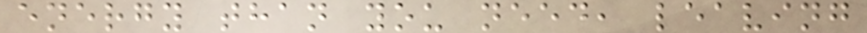energy than you need, leaving
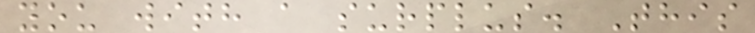you with a surplus. This
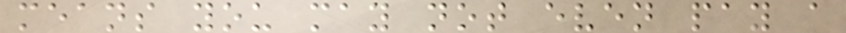means you may not even pay a
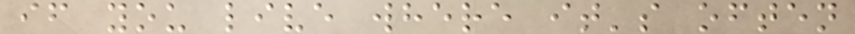if you live where it's often
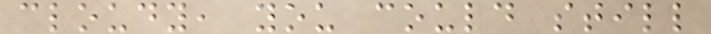cloudy, you could still
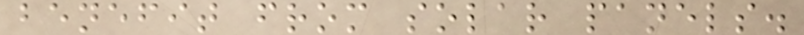benefit from solar panels.
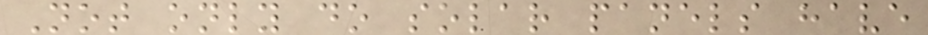Not only do solar panels have
